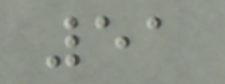51
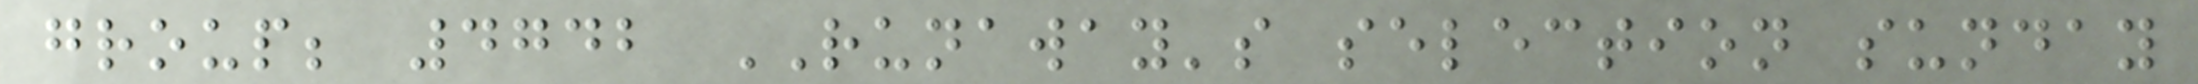group; 4742 RUNAWAY's selection sunday
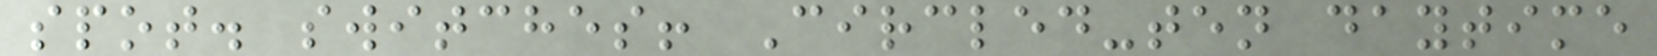spot. switches! Circled-ten daytime
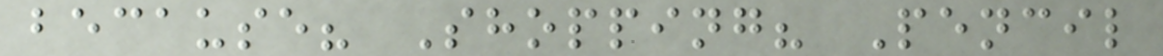because? Shopping? Pencil
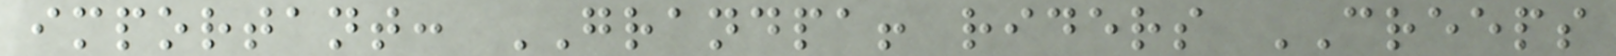important: GRANDPA! riders CREEPS
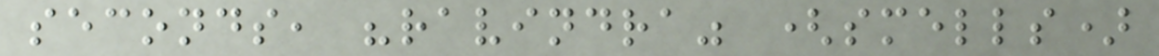seconds, "ravindra" (smells)
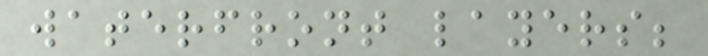waterfront layers;
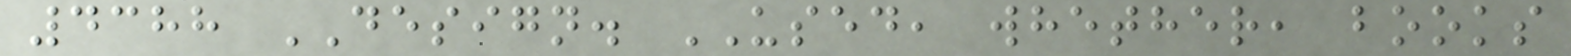4388 DESIGN. USED, whether, books
